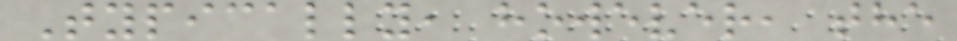Typically, however, the
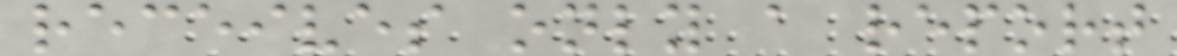receives only a report
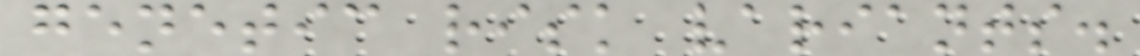genetic risk variants.
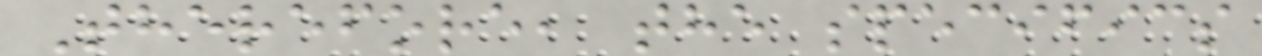Therefore, the specifics
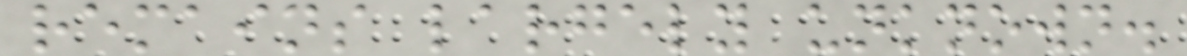remains largely unknown.
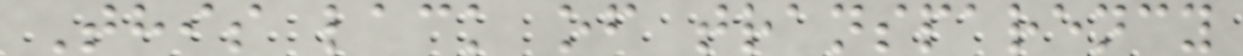This lack of transparency
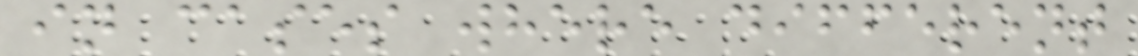in cases where different
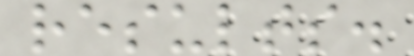results.
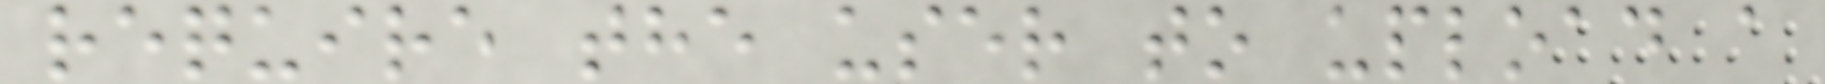require the user to upload a
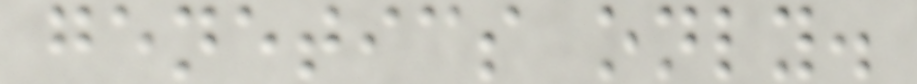genetics only.
